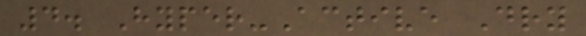4. Hyper-Active Dry
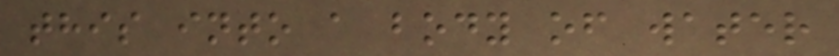this into a body of water
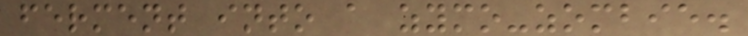ferment into a zymo-zombie.
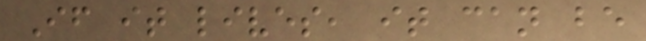If it lives, it can be
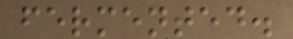fermented.
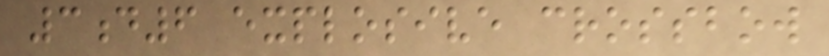3d6 explosive crossbow
